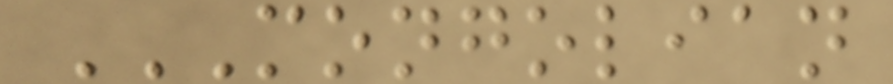MONGOLIAN
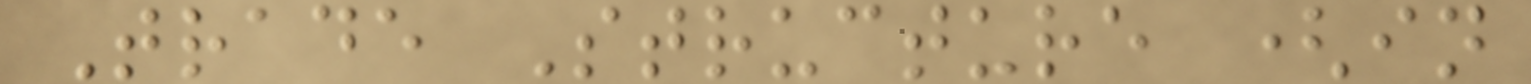Trade Structure (in
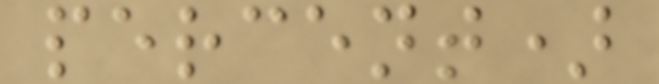percent)
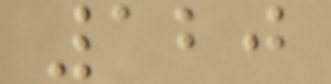120
